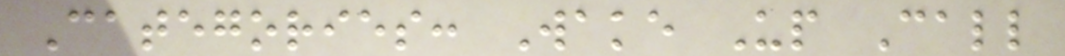Categories: Wake Up Call
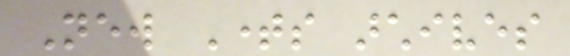New Times archives
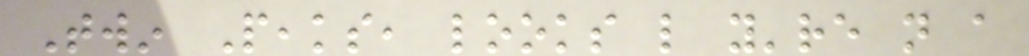Twin Peaks, looks like you're not a
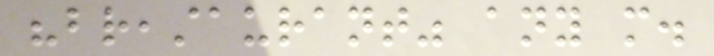"breastaurant" any more.
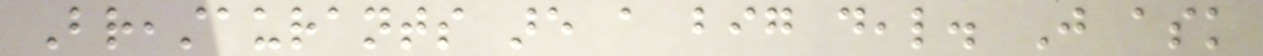Breastaurants are a big deal. Just ask
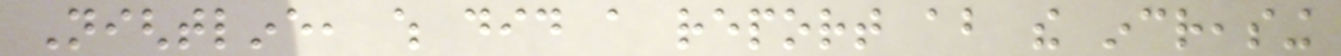Nightline, which did a report about the increasing
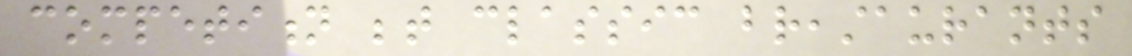competition between classic breastaurants
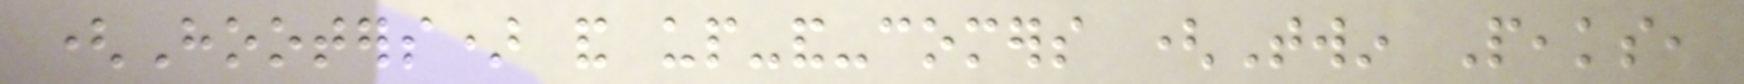(Hooters) and up-and-comers (Twin Peaks,
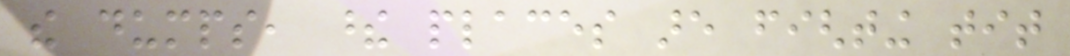the dumps, these places are fighting tit
